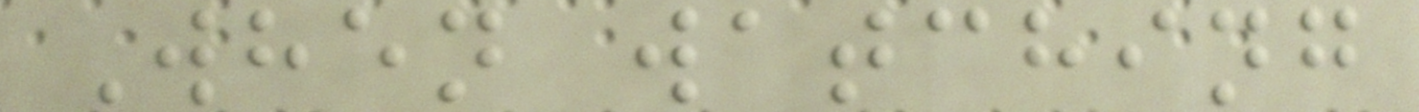When watching
